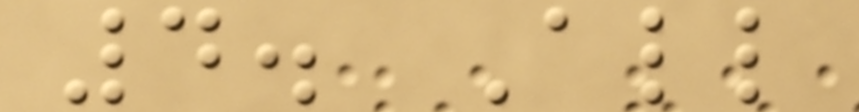4. All
